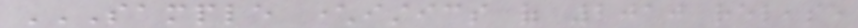SAMPLE CHARACTERISTICS OF 2010 RELEASE
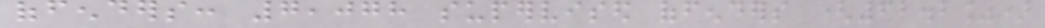offenders: 7,078 supervised offenders (62.2%)
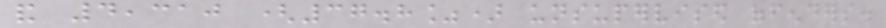and 4,310 (37.8%) unsupervised offenders.
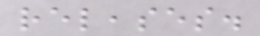releases.
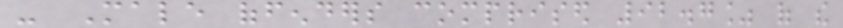- Male offenders comprised 92.7% of the
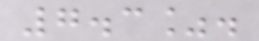7.3%.
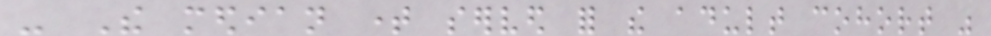- The median time served for the adult cohort was
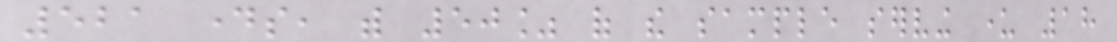521 days, with 50% of the sample serving under 18
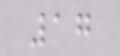17
